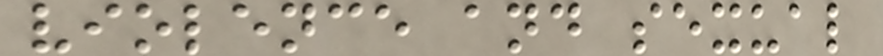violence and sexual
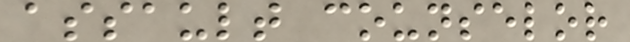assault counselor
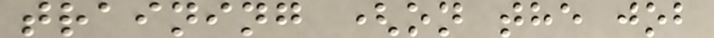training (on the job
